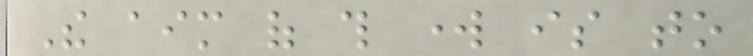The aim of this work is to
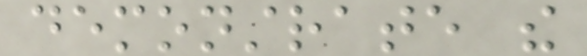demonstrate the
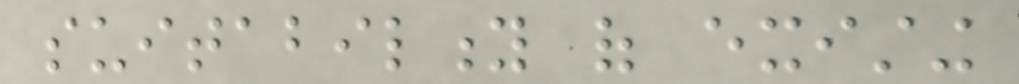suitability of existing
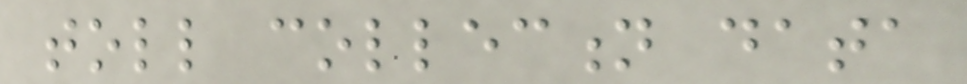toll collection data
